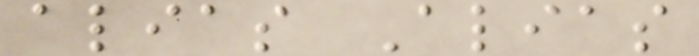alias Alias
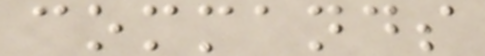commands
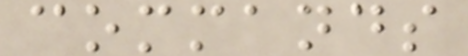commands
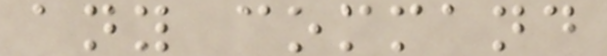any command
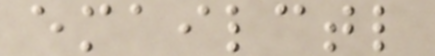emailctl
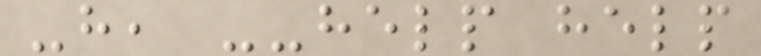-h, --help help
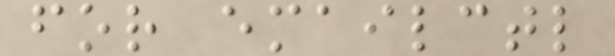for emailctl
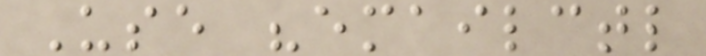Use "emailctl
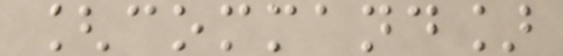[command]
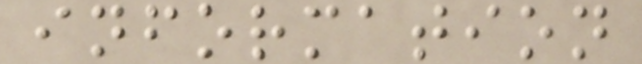information
